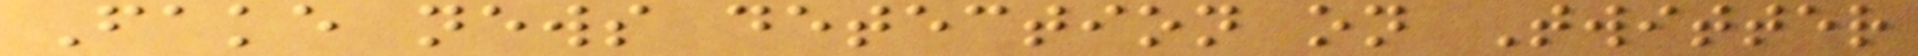Fake news detection on Twitter
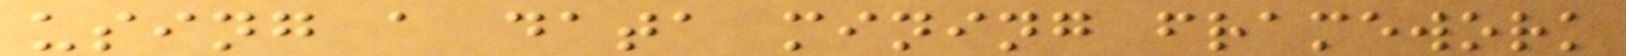using a data mining framework
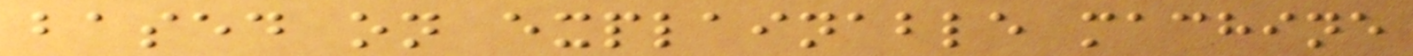based on explainable machine
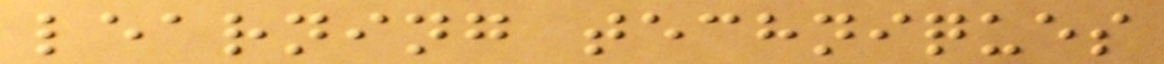learning techniques
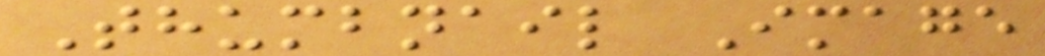Thumbnail Image
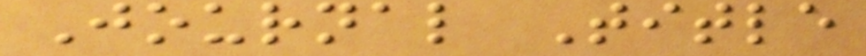Journal Title
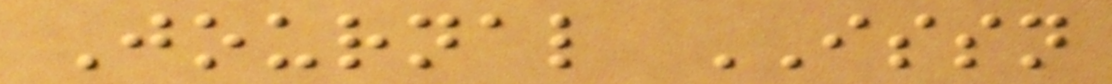Journal ISSN
